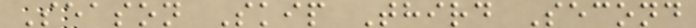Season Skip Third Second
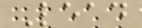Lead
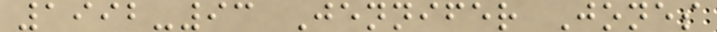1992-93 Jennifer Jones
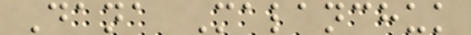Dana Malanchuk
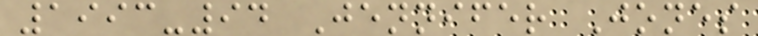1993-94 Jennifer Jones
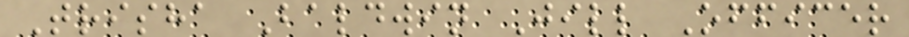Trisha Baldwin Jill Officer
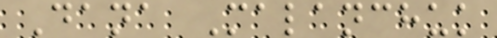Dana Malanchuk
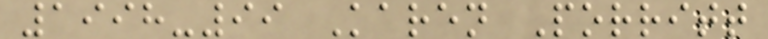1998-99 Karen Porritt
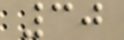30
